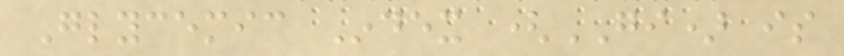Glycemic Index (GI) is
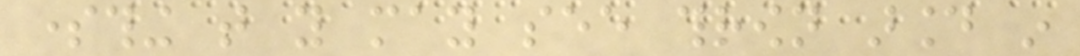something that you may see thrown around in
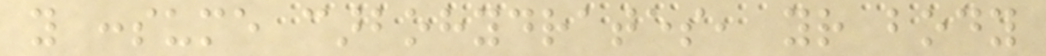you consume carbohydrates, your body
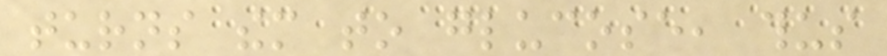turns them to glucose, thus
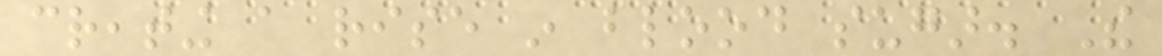creating a rise in blood sugar. The
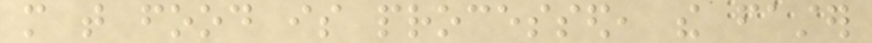more that food is processed, the faster
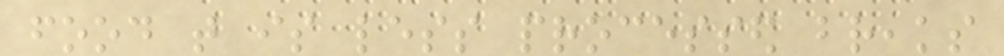food that is less processed breaks
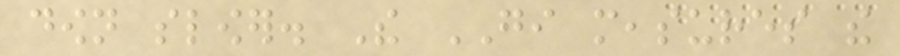down slower. The GI measures the
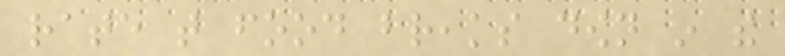rate that food breaks down in the
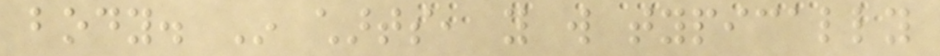body. In charts, you will typically
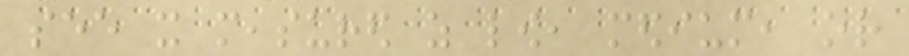see it measured as low, medium, or
